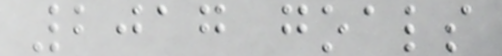2017 goals
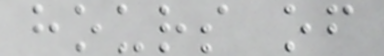hours of
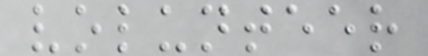volunteer
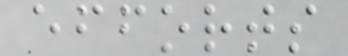efforts
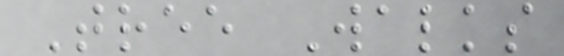Tree Walks
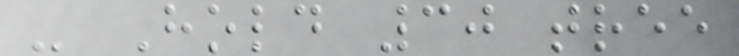- Hold 30 tree
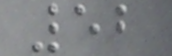52
